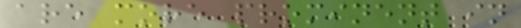are more prominent in
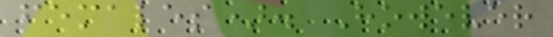females). However
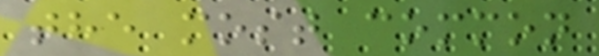the most common
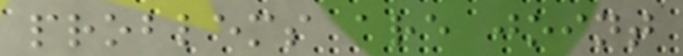problems are joint
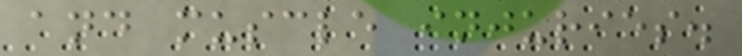and muscle injuries.
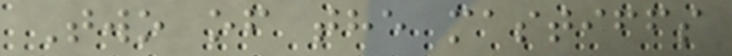Two of the mastiffs
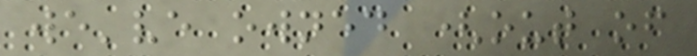we've owned (out of
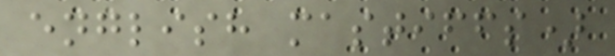english mastiffs)
